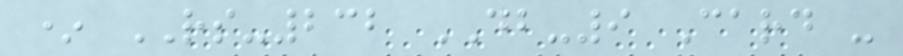* RS-232 DB-9 Card -
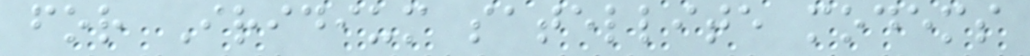for Iridium satellite modems
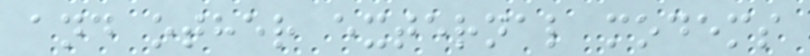and other external modems
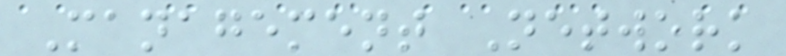Management Network
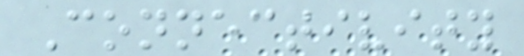Connectivity
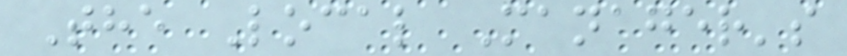The Local Manager's
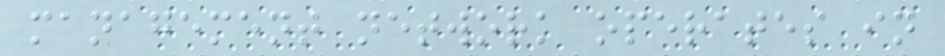management network operates in
